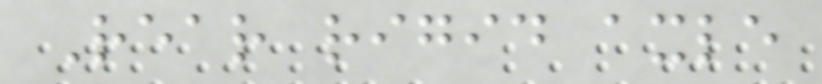Rear rigid axle
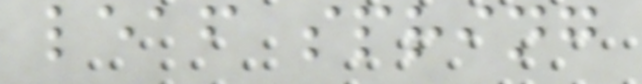leaf spring
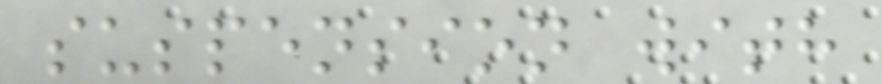suspension with
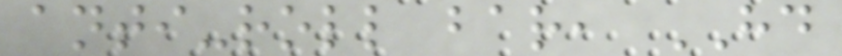anti-roll bar, HD
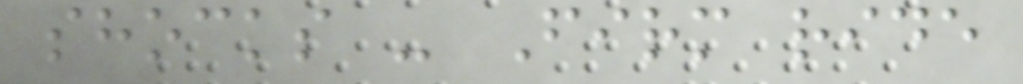shocks - Firm ride
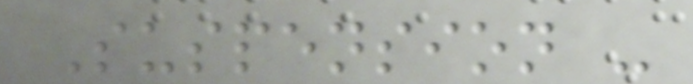Suspension -
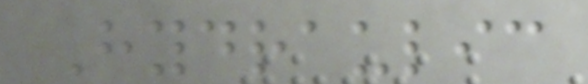Hydraulic
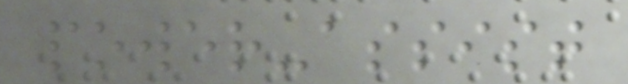power-assist
